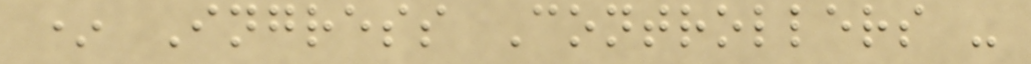* Ingress Controllers -
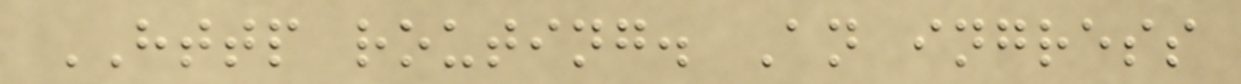HTTP routing. An ingress
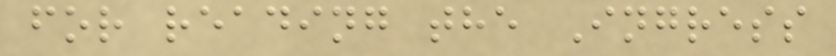for reading the Ingress
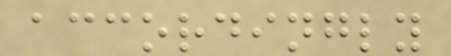accordingly
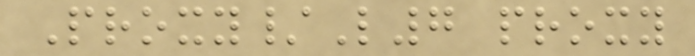Proxy/L7 proxy
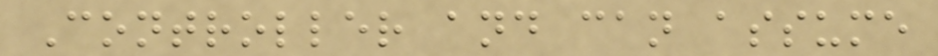Controller and can assume
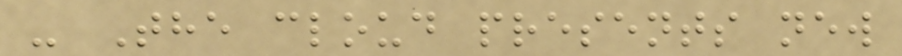- The cloud presents new
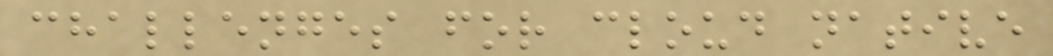challenges for cloud native
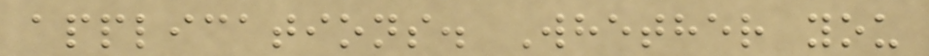applications. Whether you
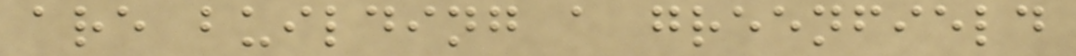are building a greenfield
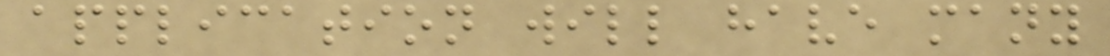application will have many
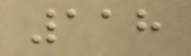118
